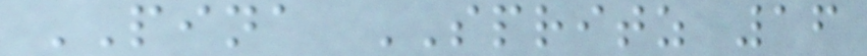PINA SPRITZ 16
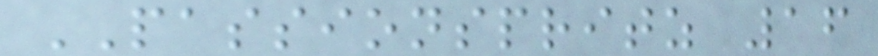PASSIONSPRITZ 16
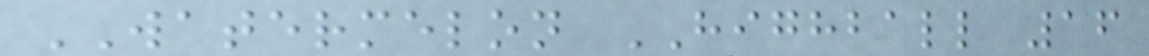WATERMELON HIGHBALL 16
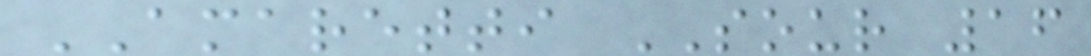AMARETTI SOUR 16
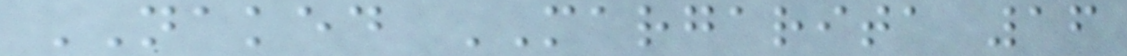NAKED MARGARITA 16
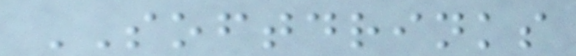SOFTDRINKS
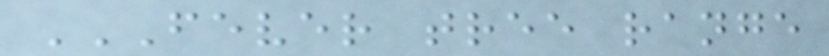FEVER TREE RANGE
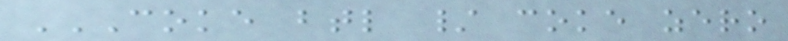COKE BTL / COKE ZERO
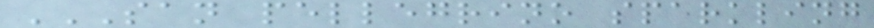SAN PELLEGRINO SPARKLING
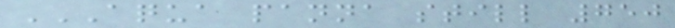AQUA PANNA STILL 750
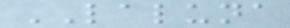LALUNA
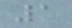1
